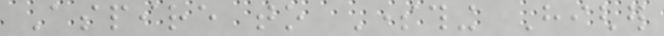Aspire to Something Higher
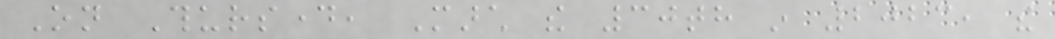On Thursday, March the 30th in 2023, the
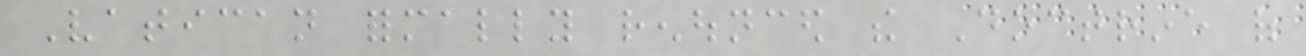Vatican formally renounced the Doctrine of
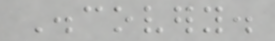Discovery.
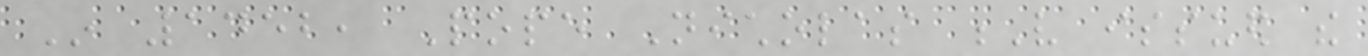In 1452, Pope Nicholas V issued the
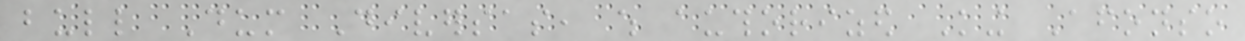bull Dum Diversas, which authorized King Afonso
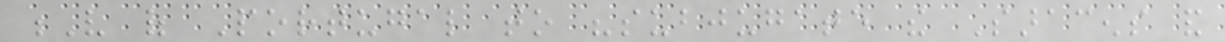V of Portugal to "subjugate the Saracens and
